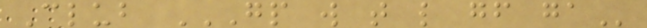Club GP W T L GF GA
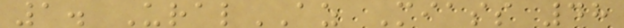1. UralAZ Miass 48
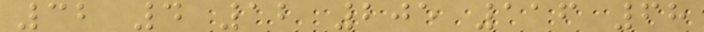32 4 12 205 116 68
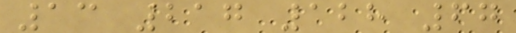13 217 128 67
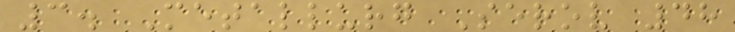3. Metallurg Serov 48
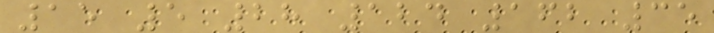15 5 28 124 162 35
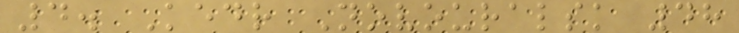4. Kedr Novouralsk 48
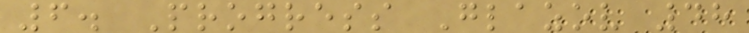6. Progress Glazov 48
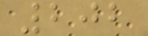202
